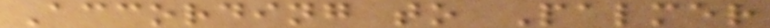According to Palmer
